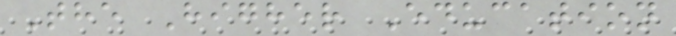The Higher Education
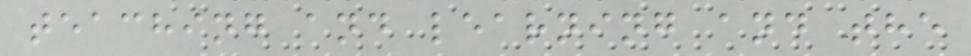teaching and learning and the
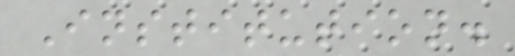Institution.
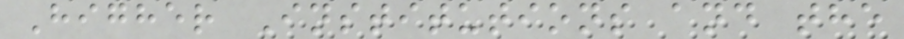Higher Institutions and the
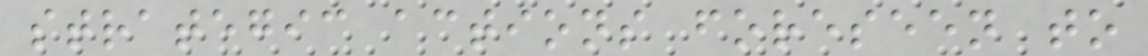strategic actions foreseen to
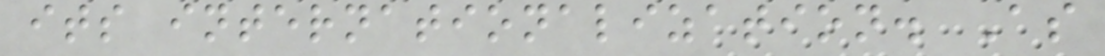its internationalization. As
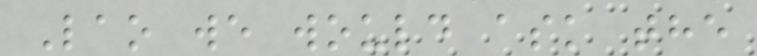Lao we would ask the
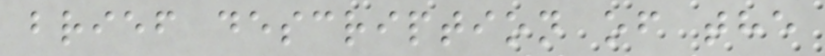brief description of the
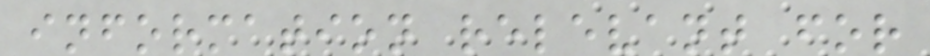information relevant for
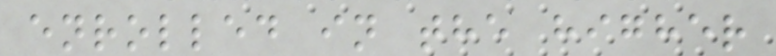enrolled in the higher
